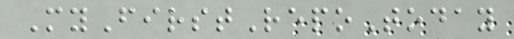MyFirstRepoToday
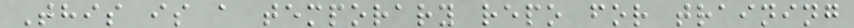This is a temporary repo for training
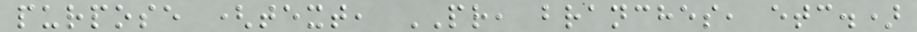purpose (text, PR, branches, etc.)
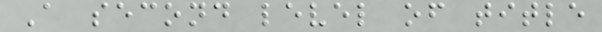A second level of title
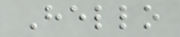Hello
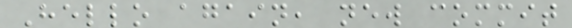Hello again, new commit
